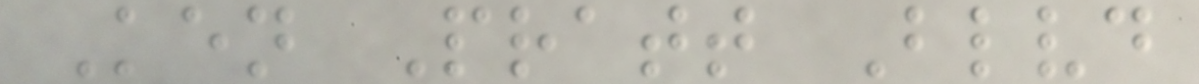Ken Pratt Blvd
